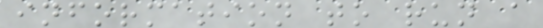information to run a
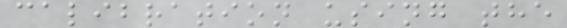calibration using the
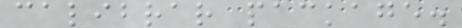calibrar package.
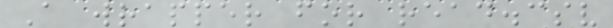A wrapper for read.csv
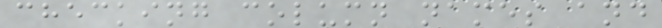checking column names and
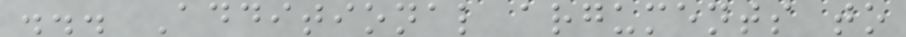... Additional arguments to
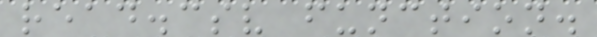read.csv function.
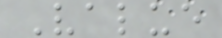Value
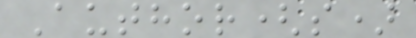Author(s)
